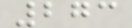273
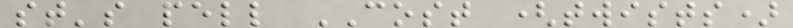st's pell COST (twists)
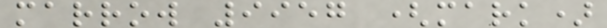marrow 9957 (mark)
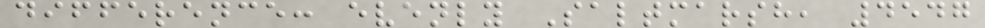difference: evenly Saltmarsh, 4547
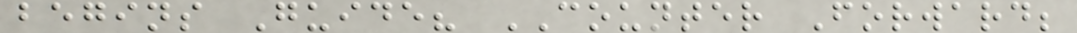begins Guide? COUNTER Forward;
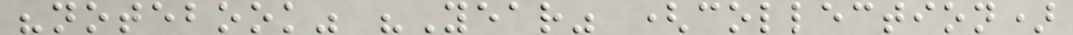"notebook" "Year" (collection)
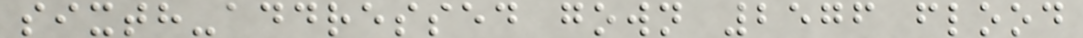sixth-addressed gown 2576 flood
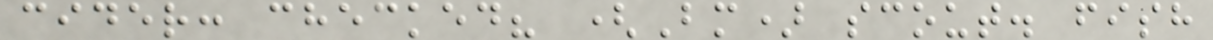cider: checked? (Bm) scout. fish
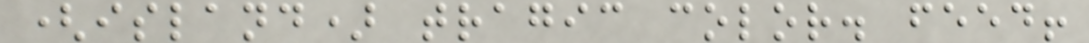(island) tragic color. feed!
